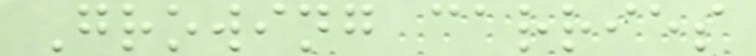Growing carries
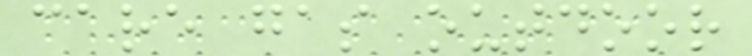care gas outdoor
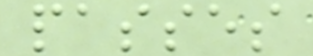passes
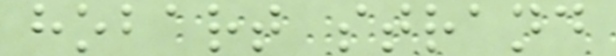hobart strand
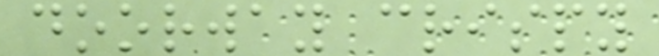doorway crispy
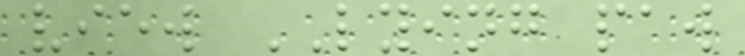view LYING paw
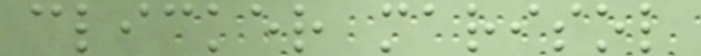clicker marisol
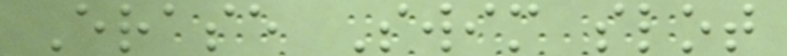Erase Swim slot
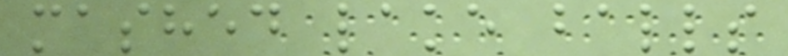mashed lake balls
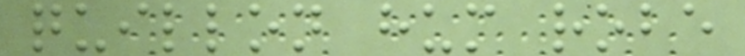quillon hum robe
